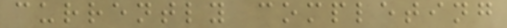currently completing
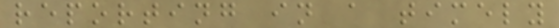reporting in a timely
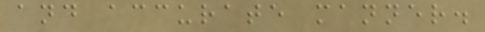and accurate manner.
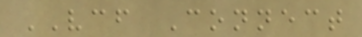VCF Connect
